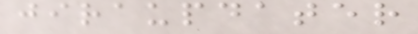jiraupdater
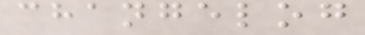changelog
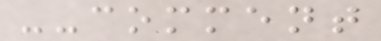--comment
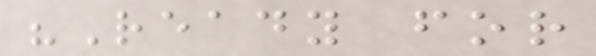"Ready for
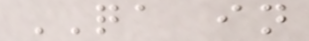QA in
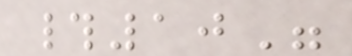#10"
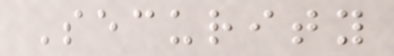Security
